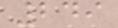249
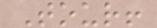Tour!
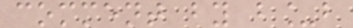comment by b_b
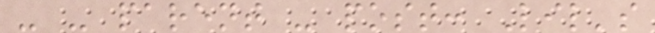- - parent - post: Lil's
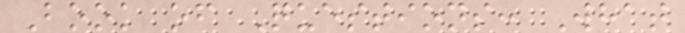Book of Questions: What
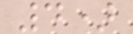4)
